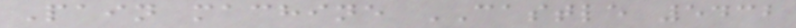Pain machine CASTLE 5432
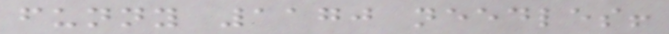funny 1170 needles!
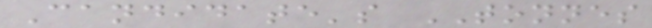Candidate's TONNES
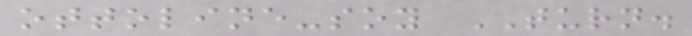ottoline-soy TURN.
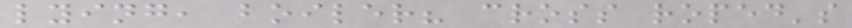lying, boiler? cross roped's
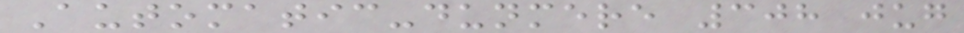Automatic-dunmere 308 jug
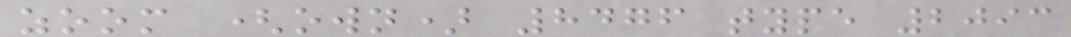zoom (own) 8476 type 2093
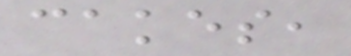cakes,
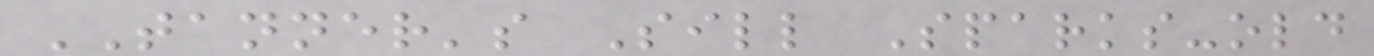TANNER's Sill Sparks-old
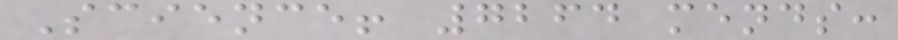Science! 7264 mends:
